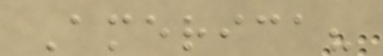America?
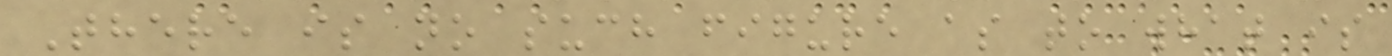There is no such figure as to what is
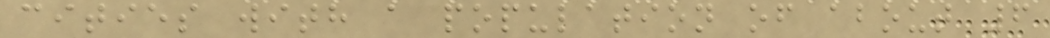cities with a population of about 6
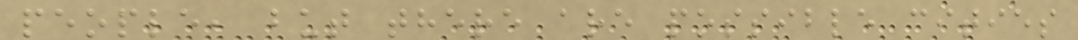people, but there are possible cities
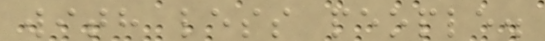with less people.
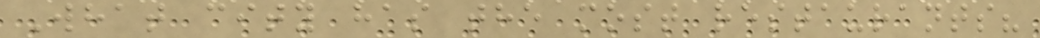What city has the most restaurants?
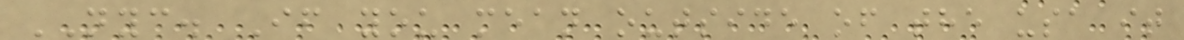NYC. If you mean outside of the usa it
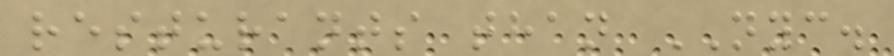resturants than NYC.
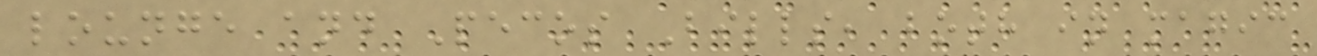lounge and Pecos Bills, both in magic
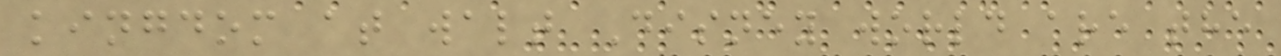kingdom at walt Disney world are the
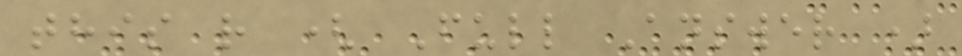this r ( Full Answer )
